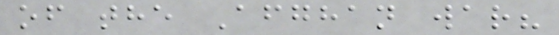of the Afghan war?
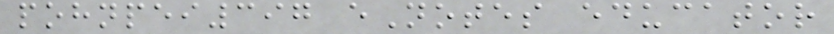pohnpei397 eNotes educator
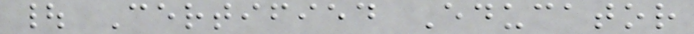| Certified Educator
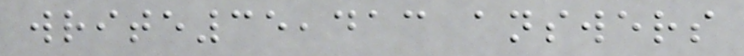write35,413 answers
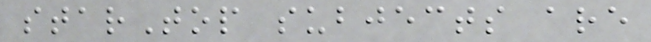starTop subjects are
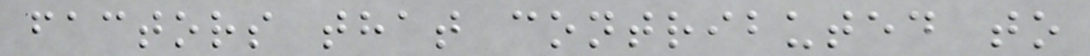factors that contributed to
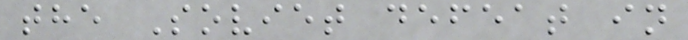the Soviet defeat in
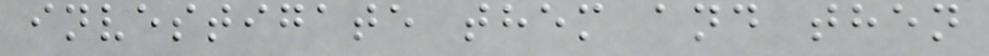investigate them and then
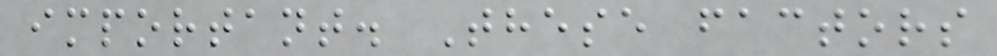important. These factors
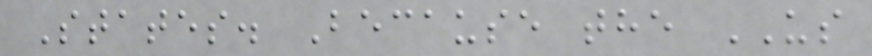States. Because the US
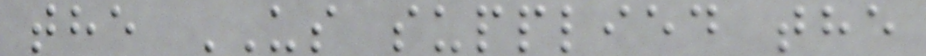the US supplied the
